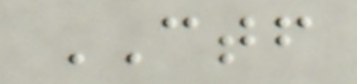CTF
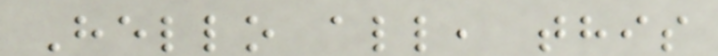Hello all, this
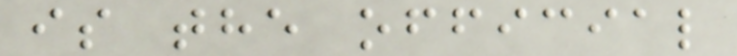is the official
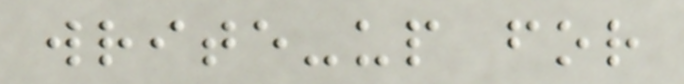write-up for
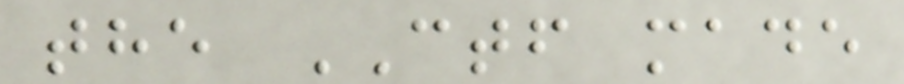the CTF made
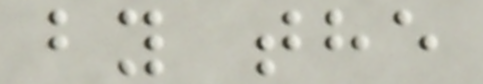by the
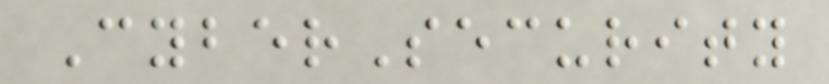CyberSecurity
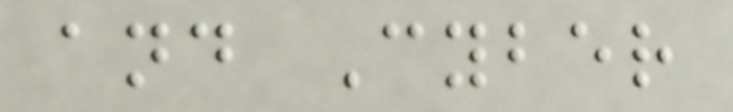and Cyber
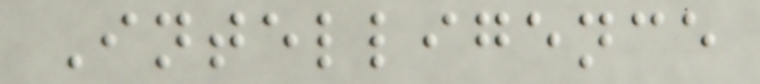Intelligence
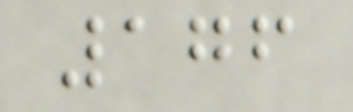176
